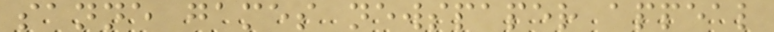sanne games newspaper appeal
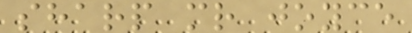sharp mr joyce
